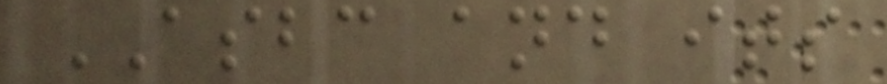ASBC and its
